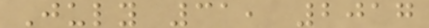July 31, 2017
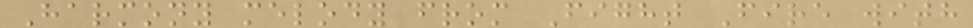Harmony melody from Fight Fire with
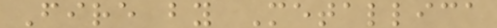Fire by Metallica
